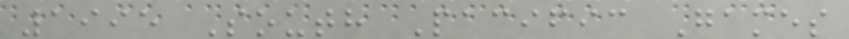1995 South Pacific Games
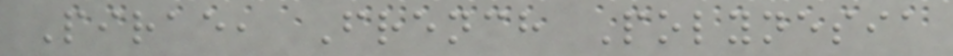Pirae, French Polynesia
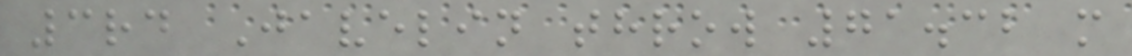3rd Javelin throw 71.32 m
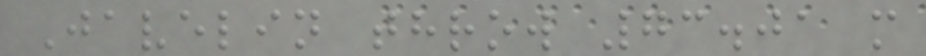Javelin throw 73.01 m
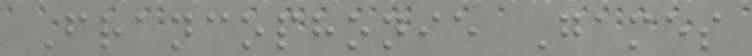Francophonie Games
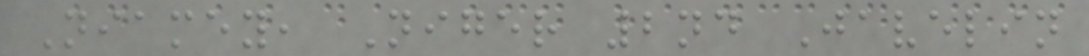Niamey, Niger 2nd Javelin
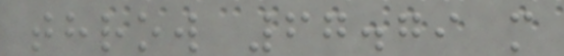throw 67.79 m
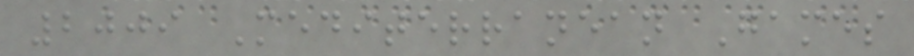2009 Mediterranean Games
